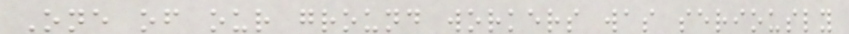One of our ground workers was seriously
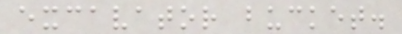excavator bucket.
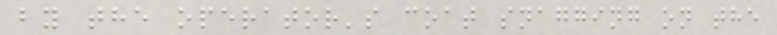by the operator's coat snagging on the
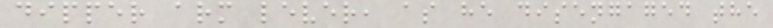dipper arm lever, as he disengaged the
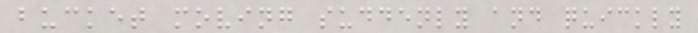bucket moving suddenly and quickly
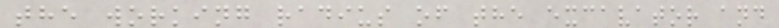the working radius of the excavator and
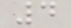4
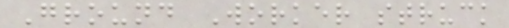Ground Worker struck
